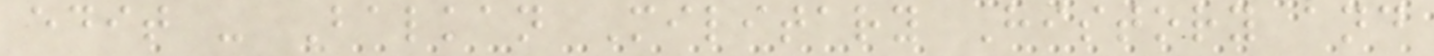edit - Balkan Military History and
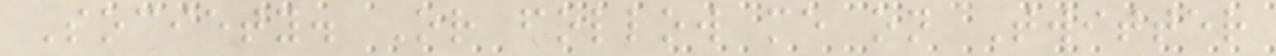Society. Or follow me on Twitter
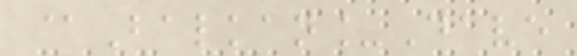@Balkan_Dave
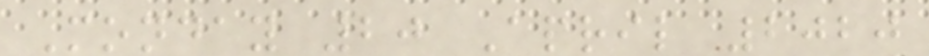Monday 20 April 2020
